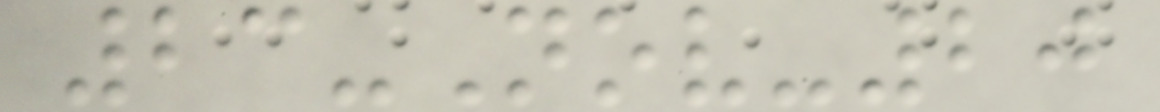23-Nov-20
